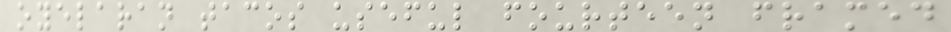oyelaran tacos useful fourteen framed
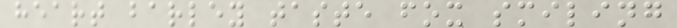heart barley taste fox smiling
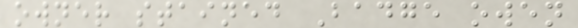owner stained Badge owen
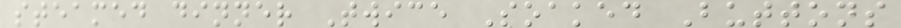steamed dinner Twice Soaked Buttons
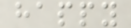happy
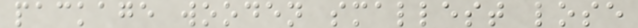package wooden smallest lose
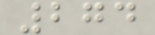274
